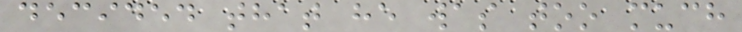decided that he was too much
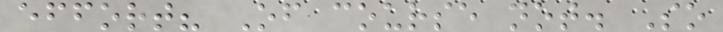effort? Of course not. So
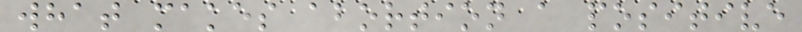what makes abortion a positive
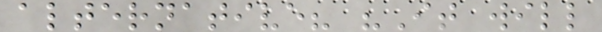alternative? "It will
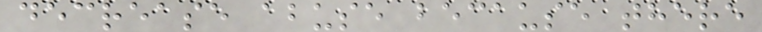decrease abuse because there
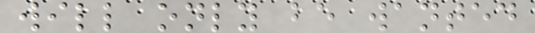will only be wanted
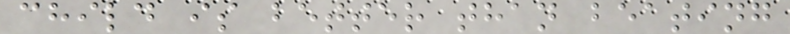child is better than beating
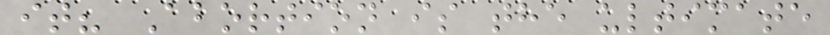it? Abortion is the ultimate
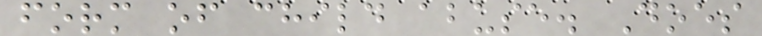form of child abuse. Does
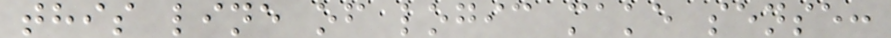this line of logic make sense:
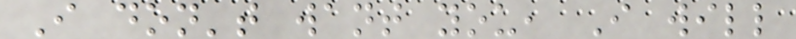I don't want you, I will
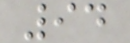94
